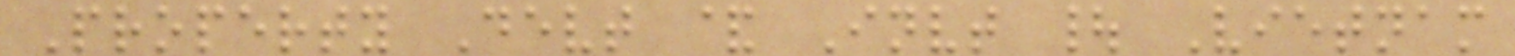Property Devt & Invt | Vietnam
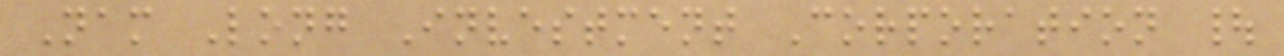Nam Long Investment Corporation |
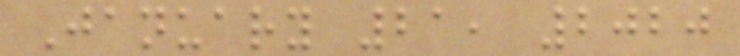January 21, 2020
